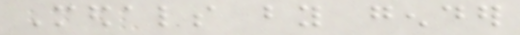Medals by gender
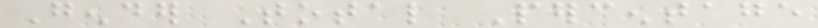Gender Total Percentage
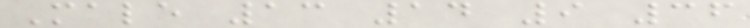Male 13 14 9 36
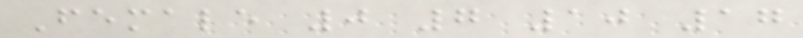Female 0 7 10 17
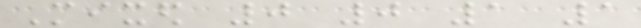Mixed 0 0 1 1
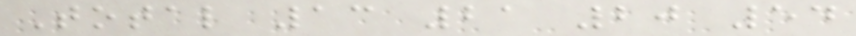Total 13 21 20 54
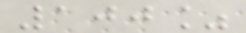100%
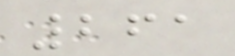261
